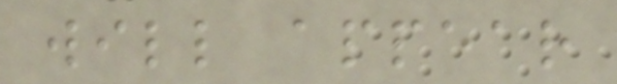will appear
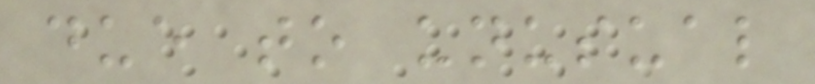due to unusual
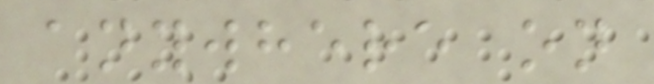anywhere on
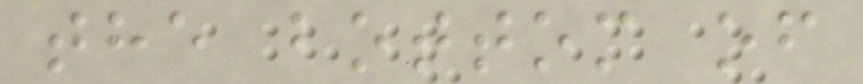the bottom of
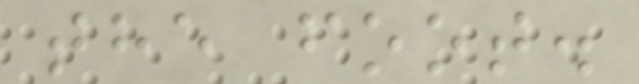the foot.
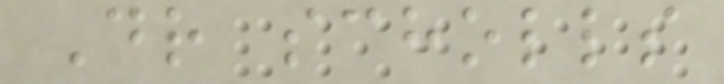Dr scholls
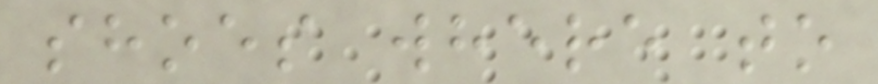shoes where to
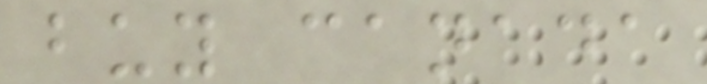buy canada
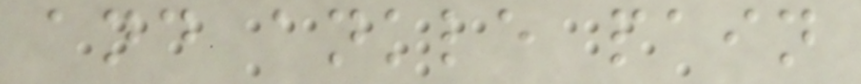and ankle pain
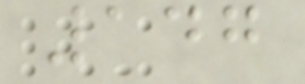147
